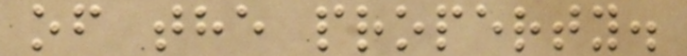of the property.
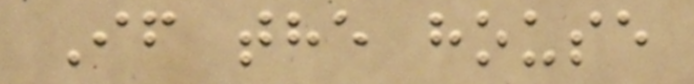If the house
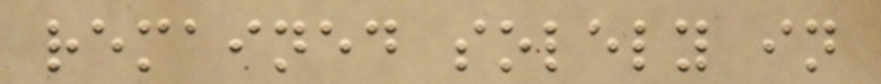remained solely in
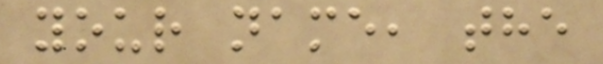your name, the
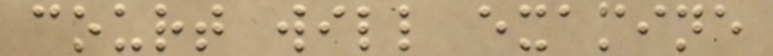court will examine
